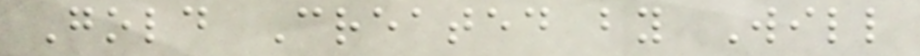Gold Created by Will
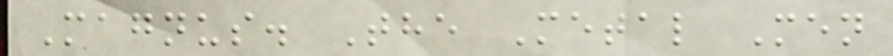Magnus. The Metal Men
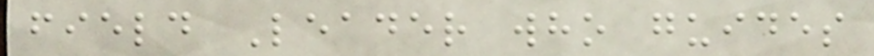field Leader who guides
